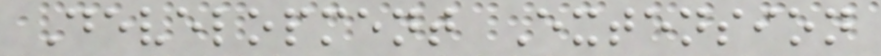Development Extension
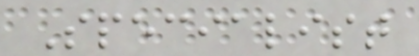Specialist
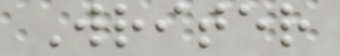Writer
